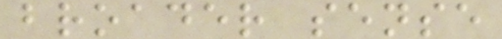broader sense
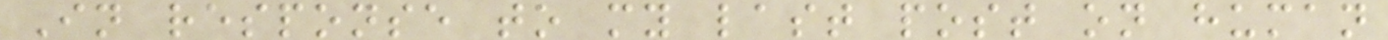In response to my last post on human
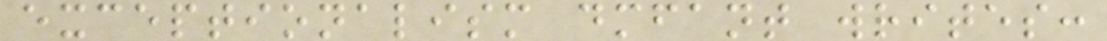exceptionalism dmfant writes:
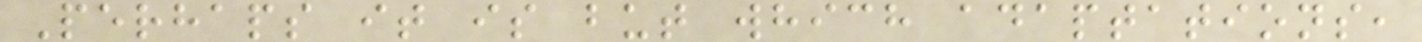Perhaps it is but which adaptations,
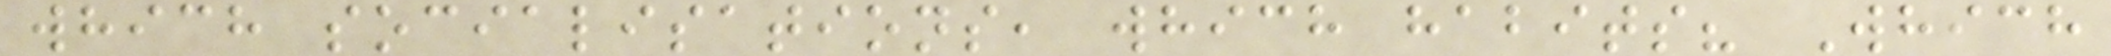which socialisations, which habits? Which
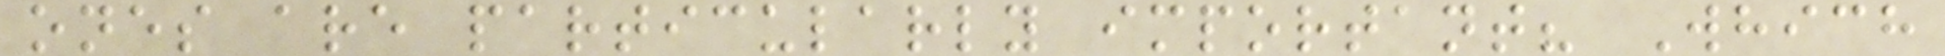ones are particularly important? Which
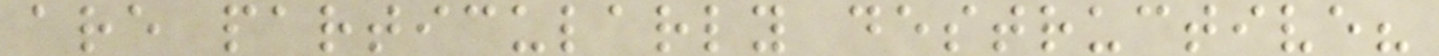are particularly destructive?
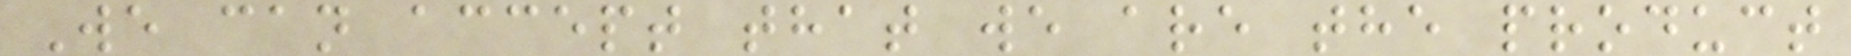We can accept that we are the product
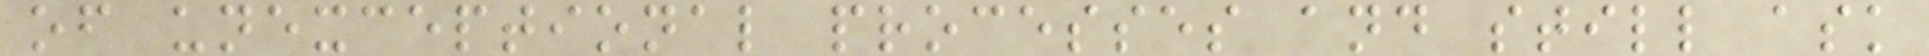of unexceptional processes and still ask
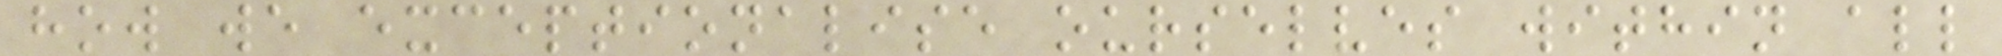how we exceptionalise ourselves within all
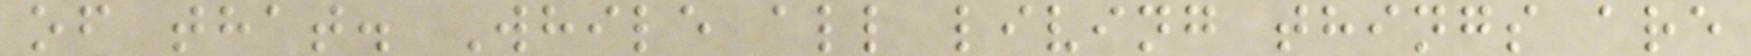of that. While all living things are
